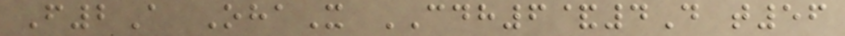F2A OhaX CDH6&4D t56
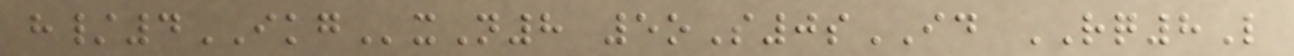h/4IKGxN8 5oS0sID RQ8L
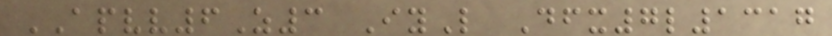APVV6Z3 IyL Dfx7l1317
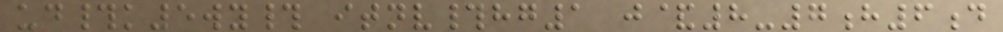ud#k5wy# itnv#hg1 j&8-7h6d
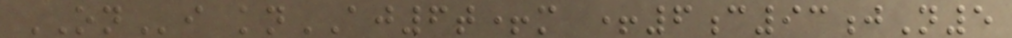ONi knAJ6t+m +6c93jN5
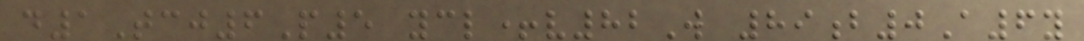d1Tcj6P5 ycl+v82W 89b0A6y
